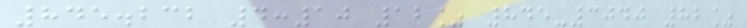845.232 4:10 12% 845-3040 82%
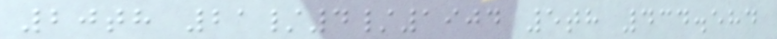20th 21/4/1904 5th 434.584
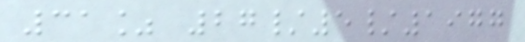31% 27/5/1977
